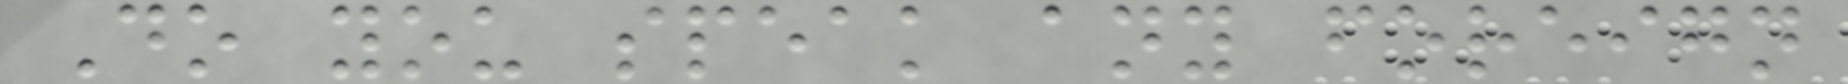Do you speak any foreign
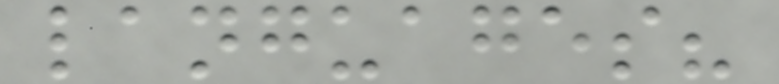languages?
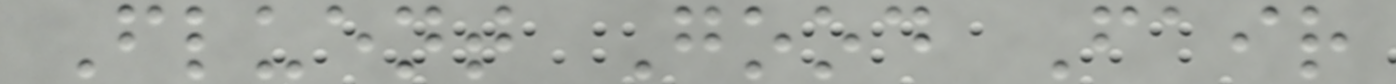Fluent Good Fair
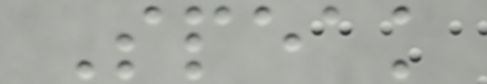Speak
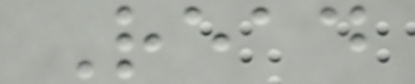Read
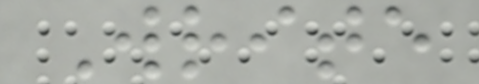Write
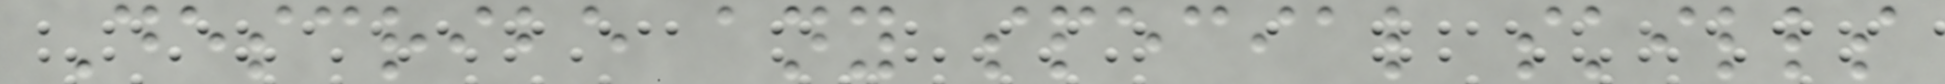Describe any special skills
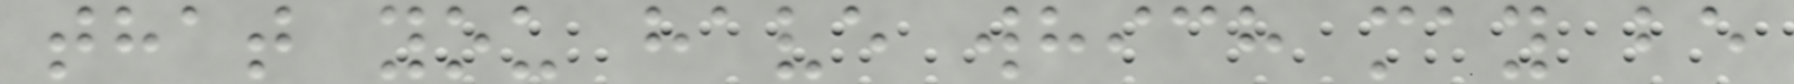that you have which may be
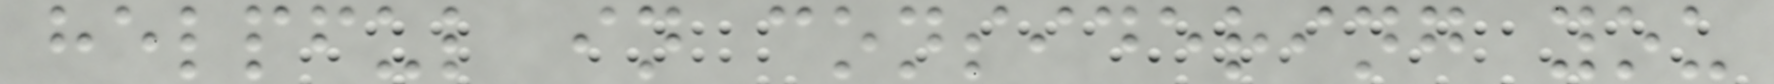helpful in considering you
